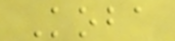Koba
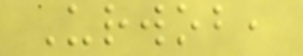Urwob,
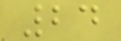24
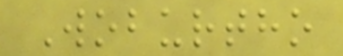Woburtho
